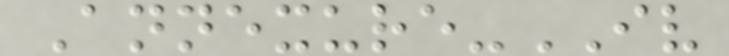Annexure-IV
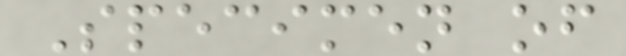Specimen of
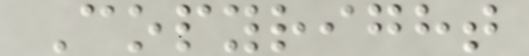Copyright
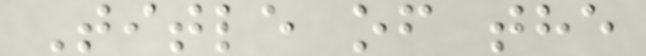Title of the
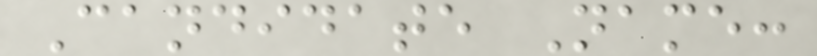Candidate Name:
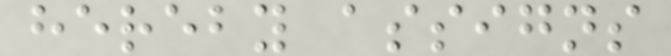hereby assigns
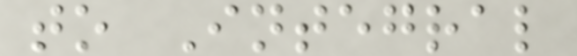to Integral
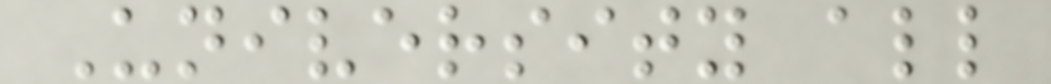University all
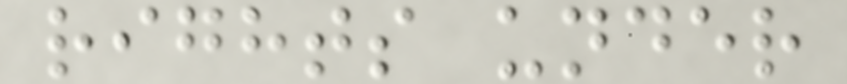rights under
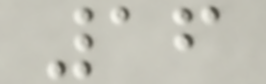16
